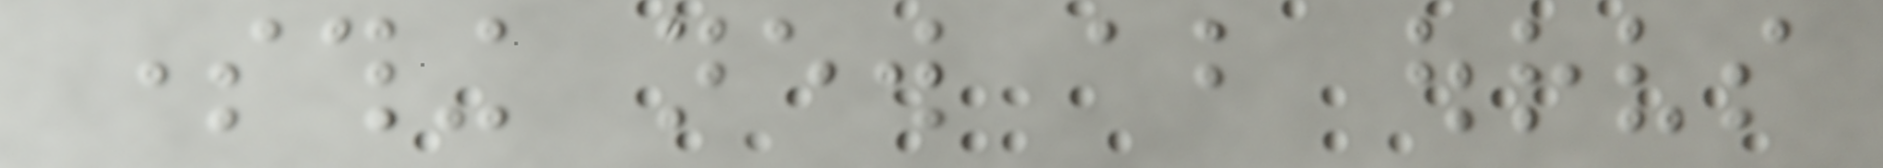something new about ourselves
